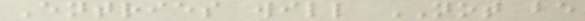Entries will NOT be
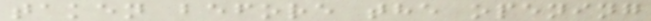taken before the opening
